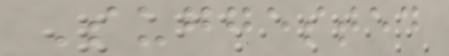Suggested
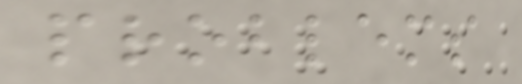problems
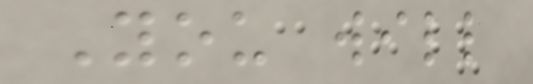You will
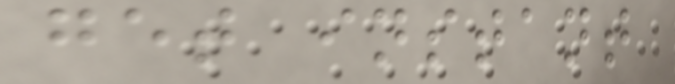get instant
